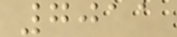7011
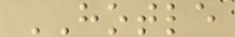HOTLE
